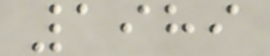1989
